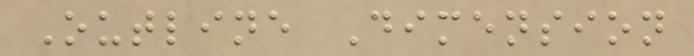Outline Dimension
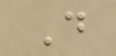D
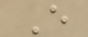E
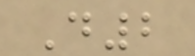D2
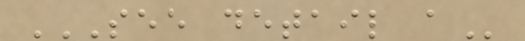SEE DETAIL A
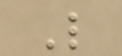L
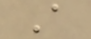A
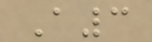A3
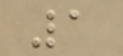1
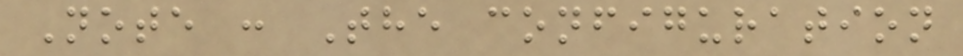Note : The configuration
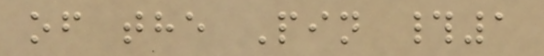of the Pin #1
